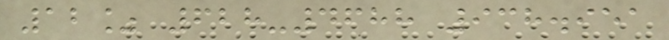12% 628-4688 938.951
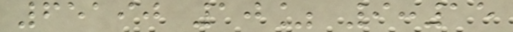65190 10% 9:15
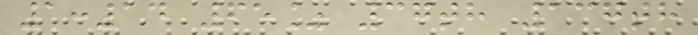1:14 65% 37th 137th
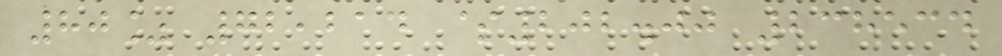80% 72,214 $202.00 238534
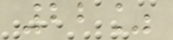22%
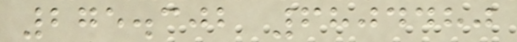275.302 6804480
